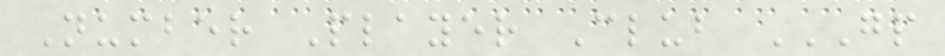Number Player Club GP
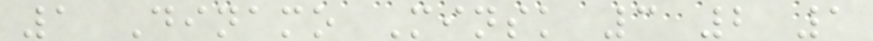1 Dinamo Minsk 3 2 1
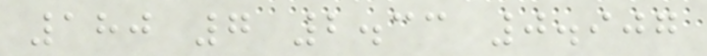180 7 2.33 0.907
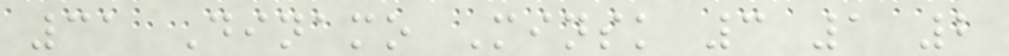31 Dinamo Minsk 3 1 2
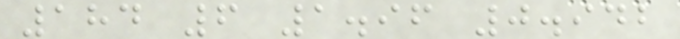184 6 1.96 0.942
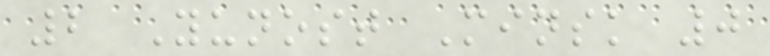2 Yunost Minsk 0
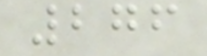276
